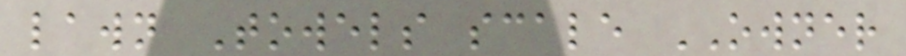lawn Towels scale OWNER
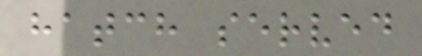hatch served
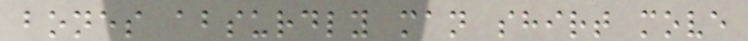bones absurdly man shirt move
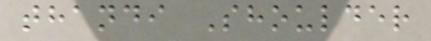thandi Shoulder
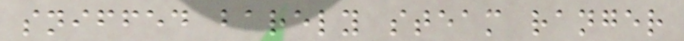sniffed barely steam ranger
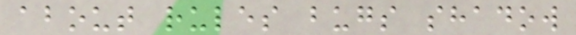about rules bugs shadow
